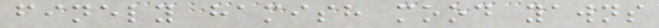finely hamish mood yawns
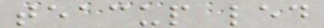teacup led
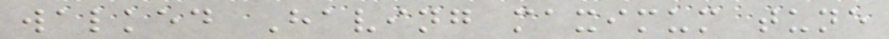walked Having maximum tune
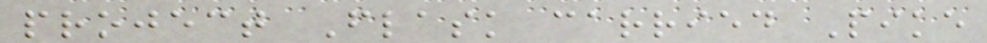project Flask carried Pike
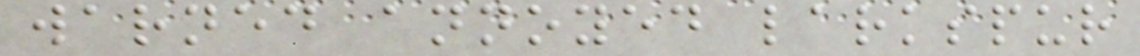warned annoyed larkspur
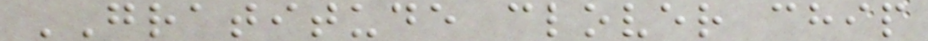GRATITUDE clover chip
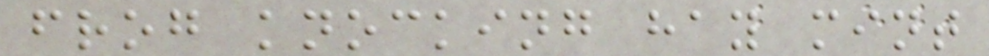frog knocking hay mint
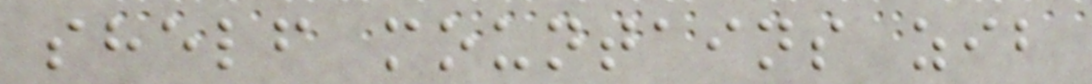shelf mountains zib
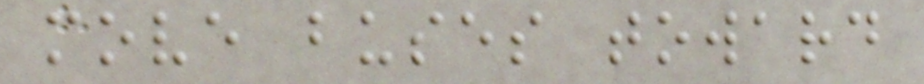move buses toward
